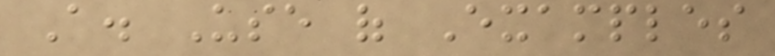A. Use of Examples
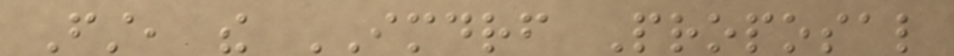First, the IMDRF Proposal
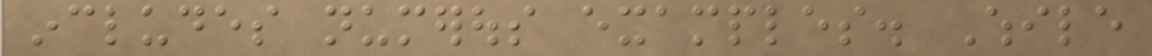includes numerous examples. While
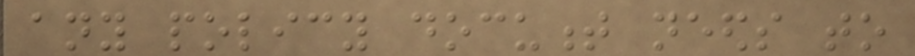any policy document needs to
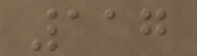117
